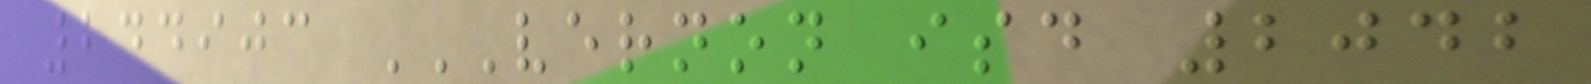244903 VERNON ISD 2042
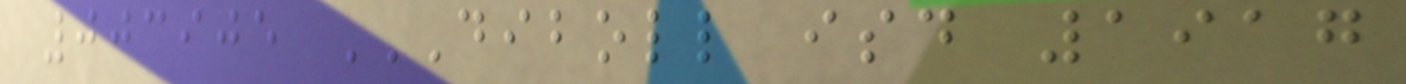003905 DIBOLL ISD 1917
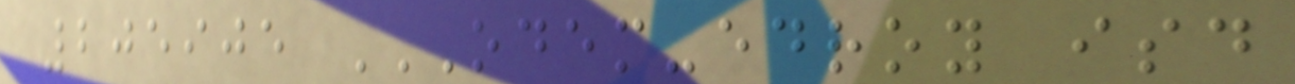205905 ODEM-EDROY ISD
